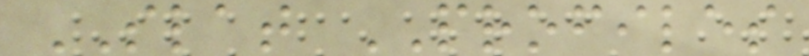SLAT PROFILES
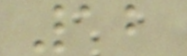12
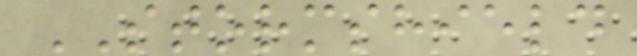STORMSHIELD
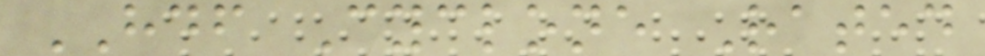HDF Cyclone Rated
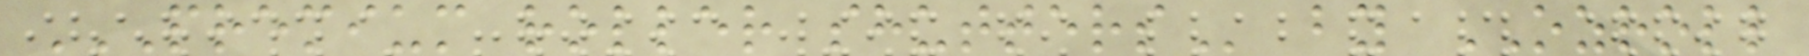PREMIUM ROLLER SHUTTERS by OZROLL
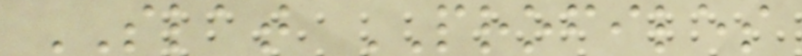SLAT PROFILES
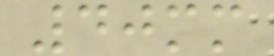40mm
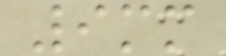9mm
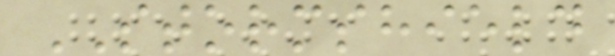STORMSHIELD
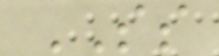SS
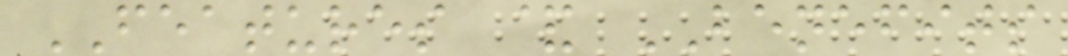FEATURES & BENEFITS
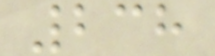238
